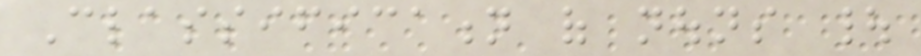Classification of nouns |
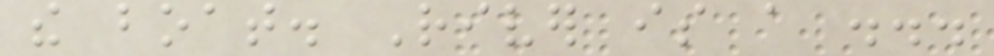the boat. River is a ...
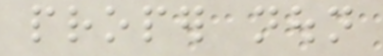proper noun
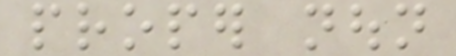proper noun
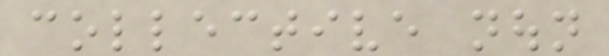collective noun
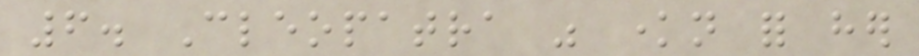6. Cleopatra was known for her
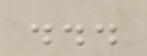...
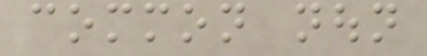common noun
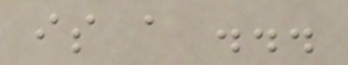is a ...
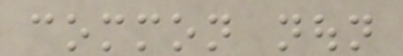common noun
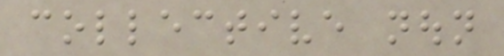collective noun
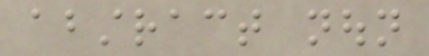abstract noun
